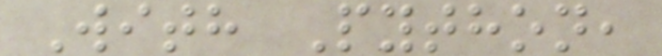With Python,
